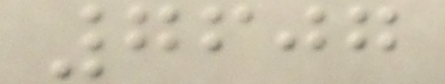7607
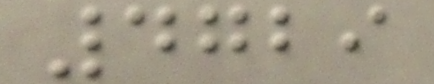4729
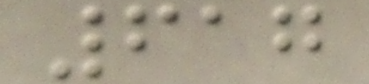617
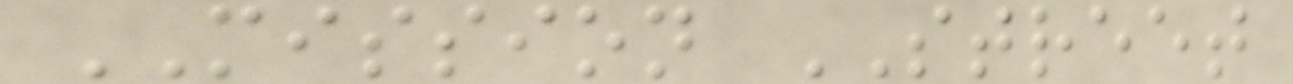MISSION STREET
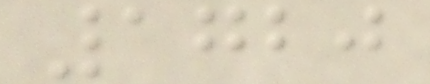1720
